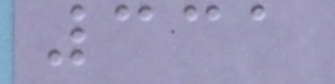331
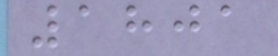1801
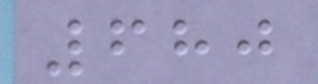680
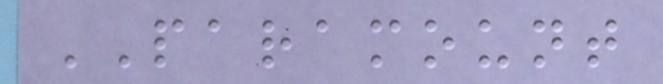PARAMOUNT
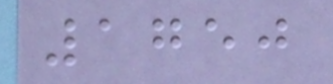1750
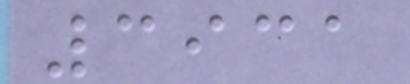3931
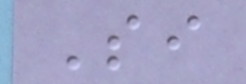Si
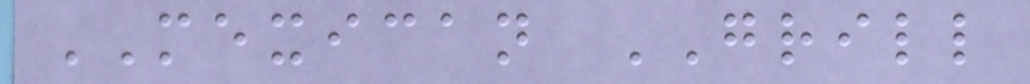MEXICAN GRILL
